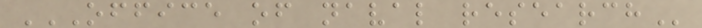OFFICE OF NAVAL RESEARCH
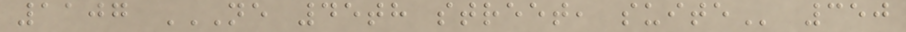1107 NE 45TH STREET, SUITE 350
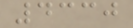4330
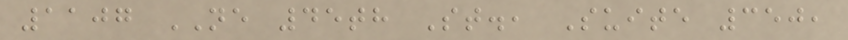1107 NE 45th St., Suite 350,
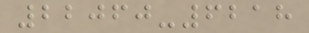22060-6218
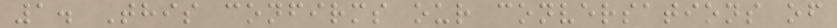1. This confirms our conversations of
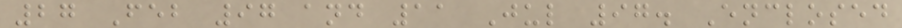27 Feb 97 and 11 Jul 97. Enclosed
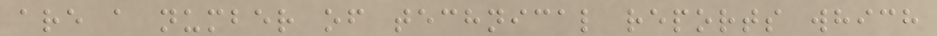are a number of technical reports which
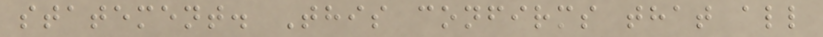statement. This confirms that all
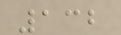132
